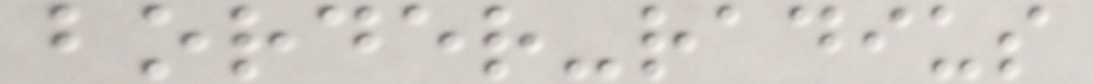border-radius
